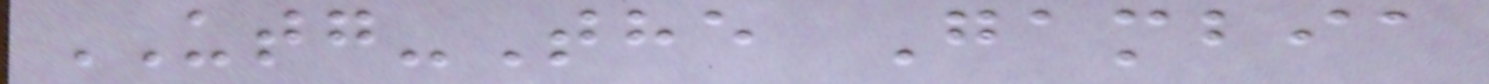UTG-The Gambia
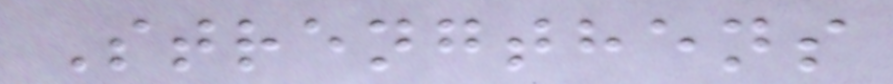Strengthens
